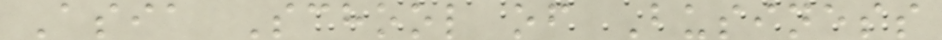Asia School of Business
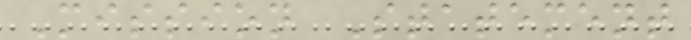Mission Statement
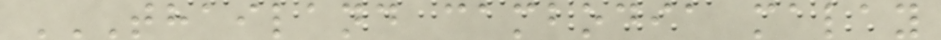THAILAND CAMBODIA MALAY
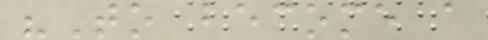"To become a
